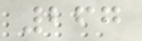267
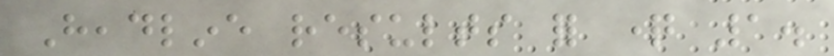Headline results for question 1.
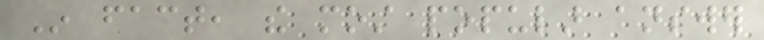In fact, the most popular answer
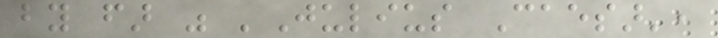by far was 'Julius Caesar',
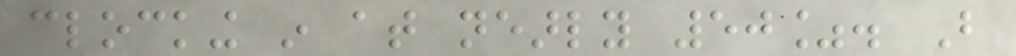clocking in at nearly 50%. But
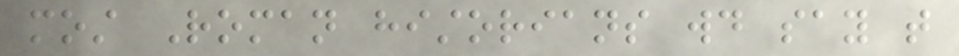most Roman historians would say that
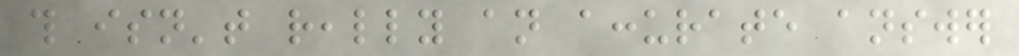this isn't really an accurate answer
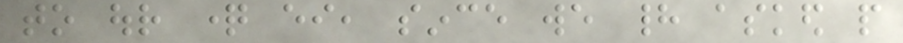to our question either, since we had asked people
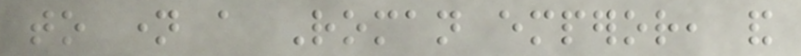to name a Roman emperor, and
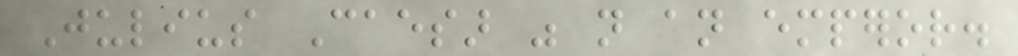Julius Caesar was not an emperor.
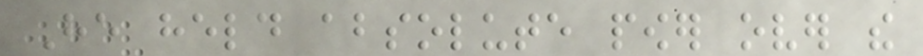He held absolute power over the
